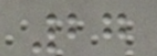27
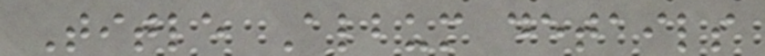Title Album details
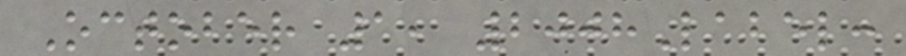October 1, 2008Label:
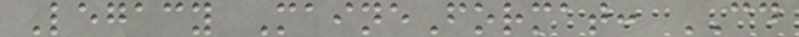Legacy MaineFormat: CD
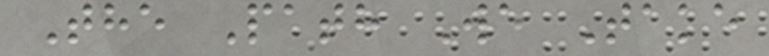The Path We Take
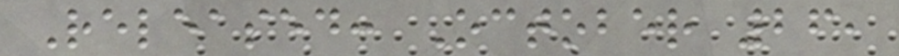Released: October 26,
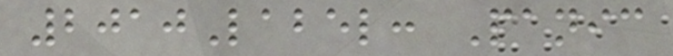2010Label: Panic
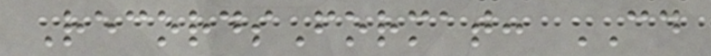RecordsFormat: CD
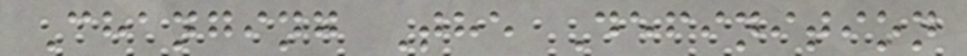Changing The Definition
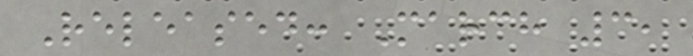Released: March 3,
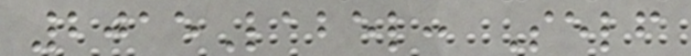2015Label: Self
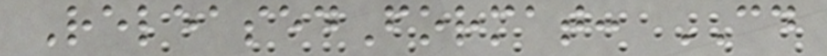ReleasedFormat: CD
